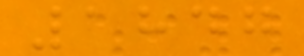1847
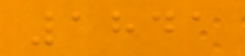1841
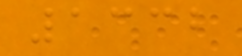1332
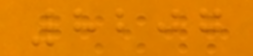8207
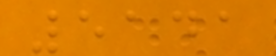5141
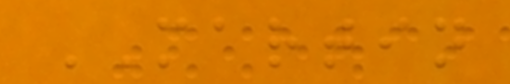MARTIN
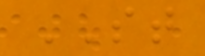ST
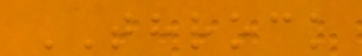THROCK
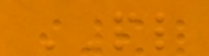PL
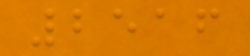2516
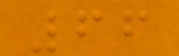66
